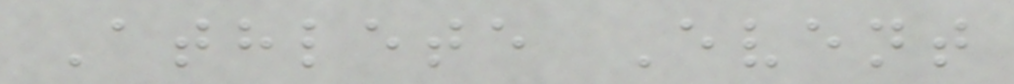Athlete Event
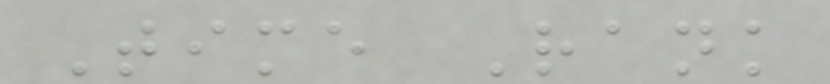Time Rank
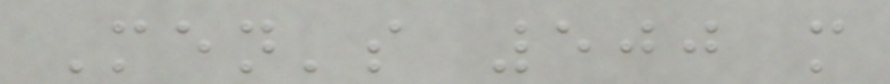Men's 500 m
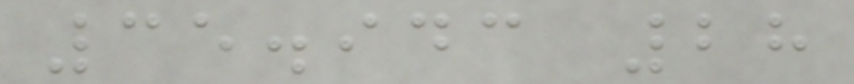35.943 28
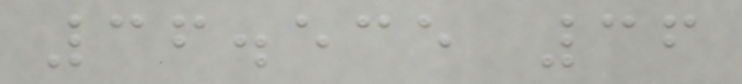36.535 36
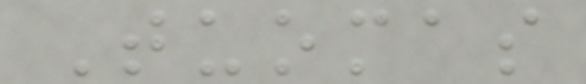Tuomas
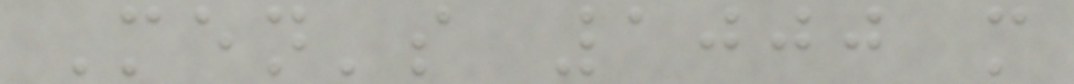Men's 1000 m
